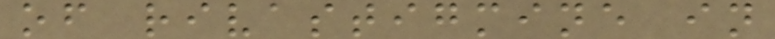of rivastigmine in
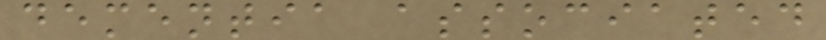dementia associated
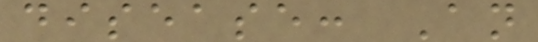disease: An
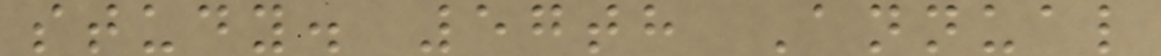study. 57th Annual
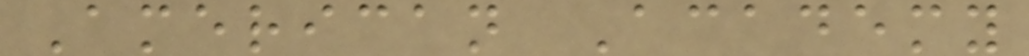American Academy
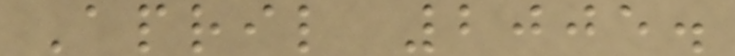April 2005.
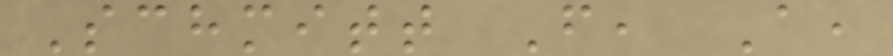Schmitt F, A,
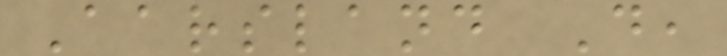Aarsland D,
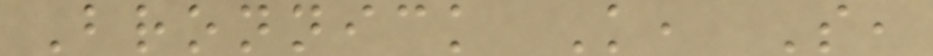Bronnick K, S,
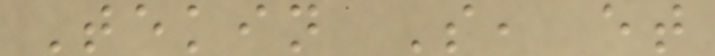Tekin S, et
